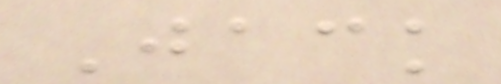Jack
